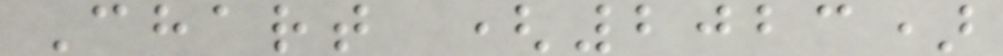Chart (2023)
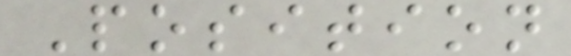Position
